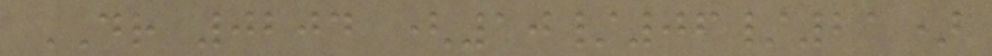DR 0204 (10/06/21)
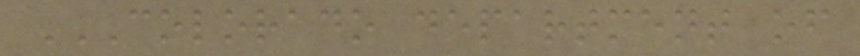COLORADO DEPARTMENT OF
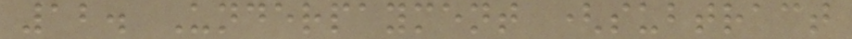12. Underpayment (subtract
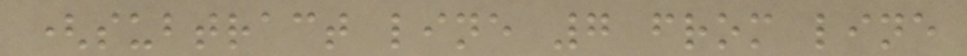(subtract line 7 from line
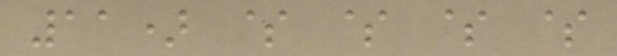11) $ $ $ $
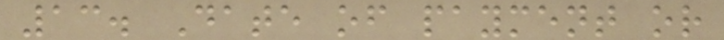13. Date of payment or
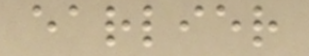earlier
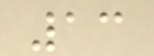13
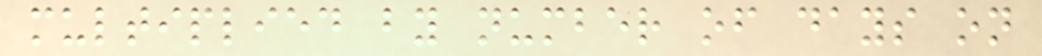multiplied by number of days on
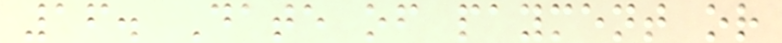16. Date of payment or
